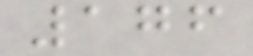176
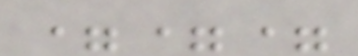===
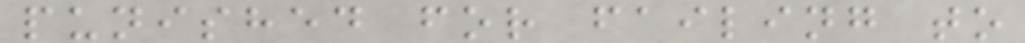punished for failing to
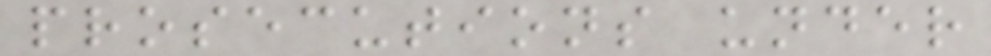prosecutions under
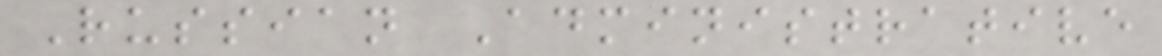Russian Administrative
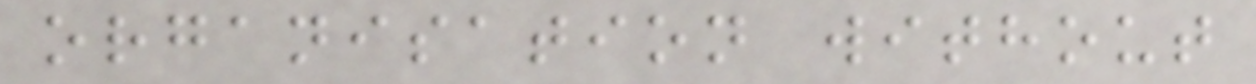organisation without
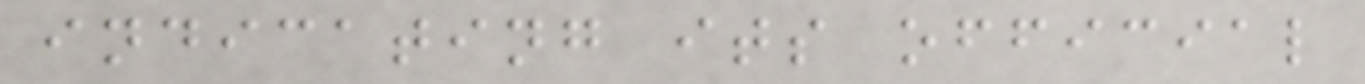indicating its official
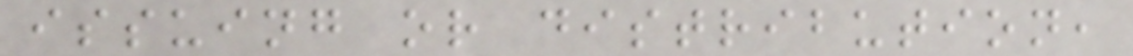issuing or distribution,
